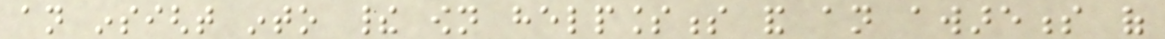an insight into their own helplessness and an awareness of
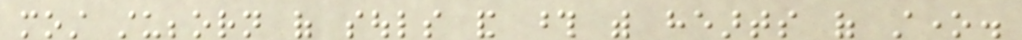most stubborn of souls and those with hearts of stone.
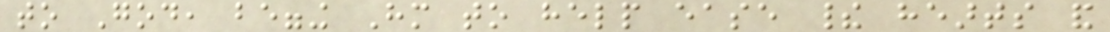to God, begging Him to help ease their hearts and
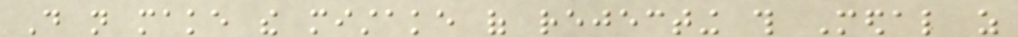Do not make the mistake of rejecting this Medal as
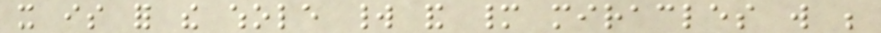it is for the whole world and many miracles will be
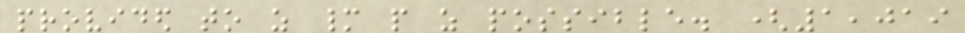provided to as many people as possible. (1,019
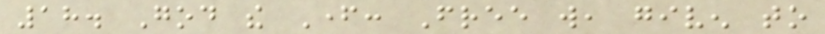18. God the Father: Free will, given to
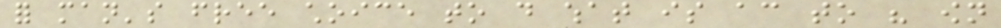for man's free choice to do what is according to his own
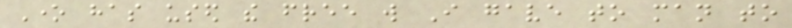One has used the free will I gave to man to
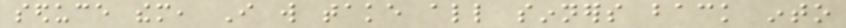seduce them, I will take all sinners back into
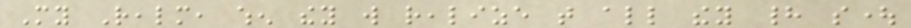My Realm, when they will realize that all they had sought
